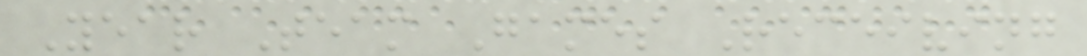Year Team Games Receiving
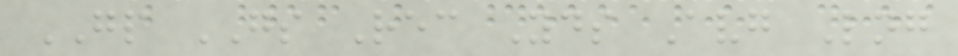GP GS Rec Yds Avg Lng
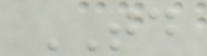TD
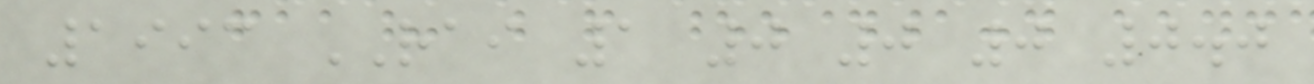1993 RAI 1 0 0 0 0.0
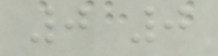0 0
